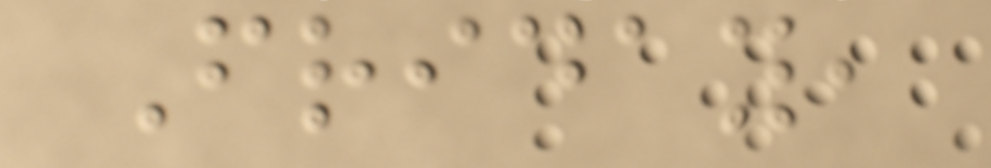Friday,
